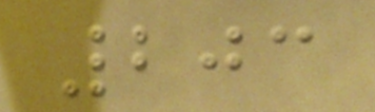203
